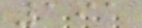191
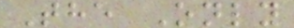The Only
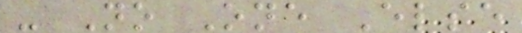- No One Else
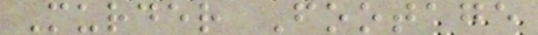Murder Footage
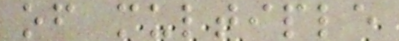of multiple
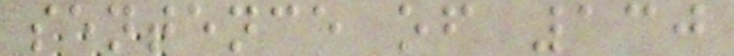sentence of 130
